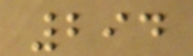294
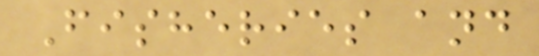Fisheries and
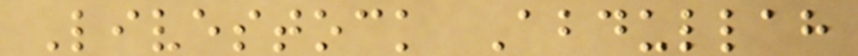Livestock Abdullah
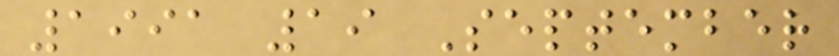1991 19 September
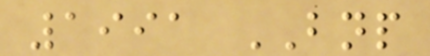1991 BNP
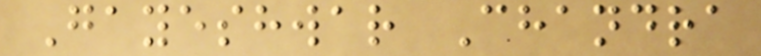Gayeshwar Chandra
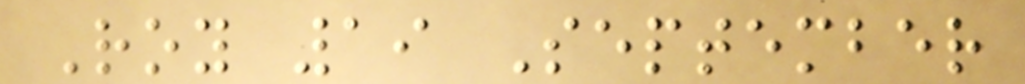Roy 19 September
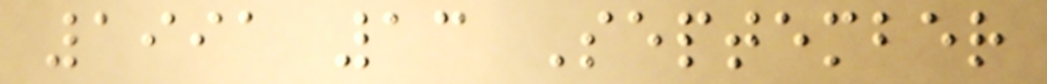1991 13 September
